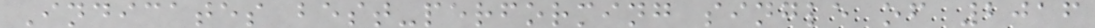Indicates best-performing single of 2016
